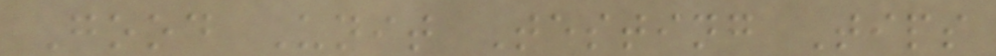Good Unit Testing Tips
